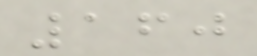160
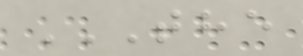THE
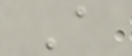A
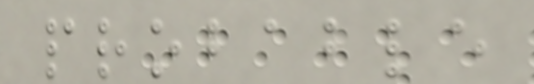probable
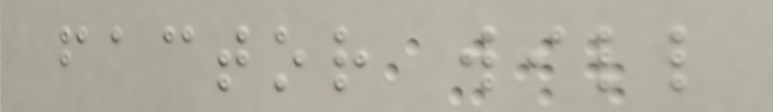factor will
